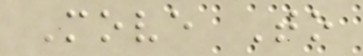Move To
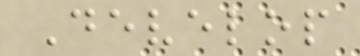Develop
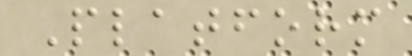Platform
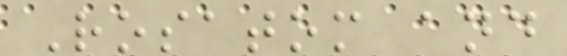Rosatom and
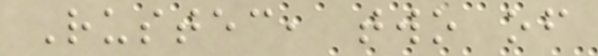Rustec, two of
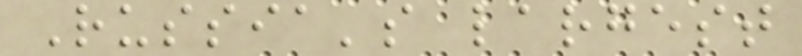Russia's largest
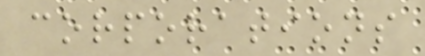corporations
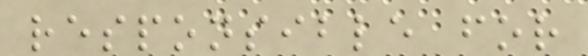responsible for
